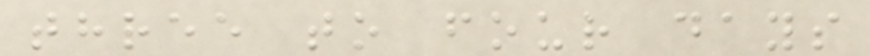three to four days
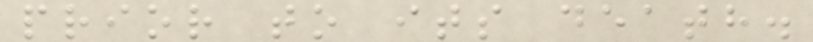prior to its death.
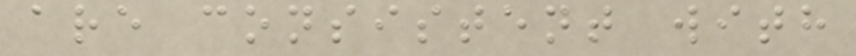are consistent with
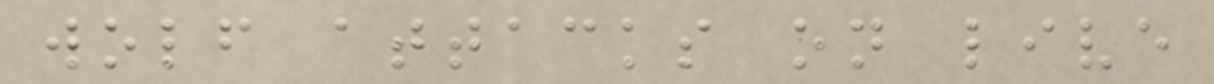wolf attacks on live
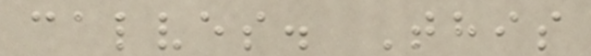calves. This
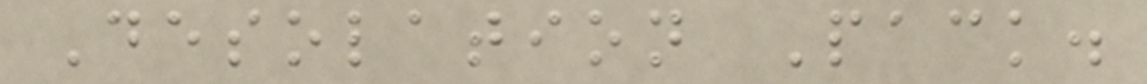Desolation Pack.
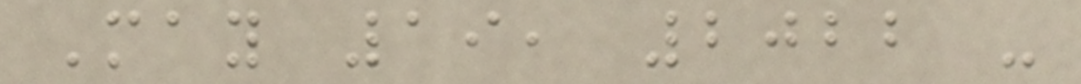May 19, 2022 -
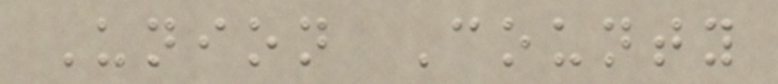Union County
